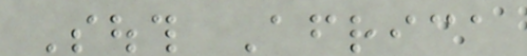South Africa
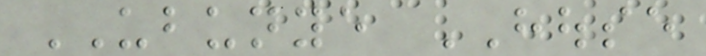UBUNYE HOUSE
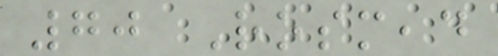70 Rosmead
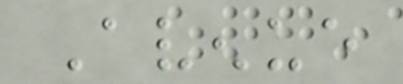Avenue
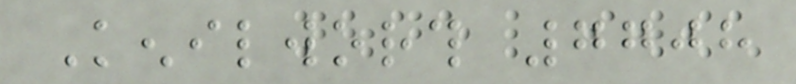Kenilworth 7708
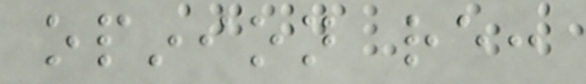opinion re:
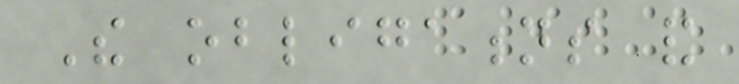The obligations and
